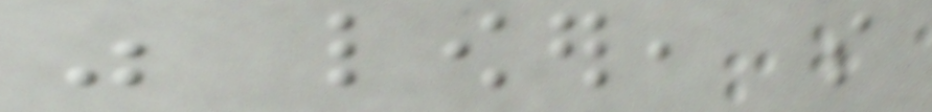was lower, so
